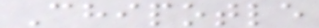Chipotle
